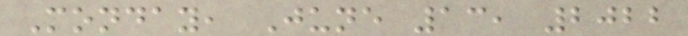Monday, June 13, 2022
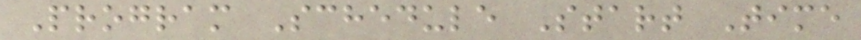Program Schedule Start Time
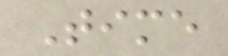Time
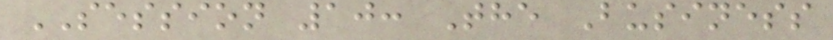SESSION 10: The Business
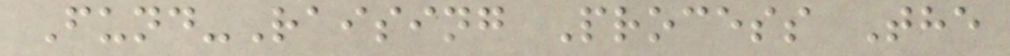Fund-Raising Process The
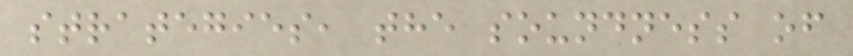strategies, the soundness of
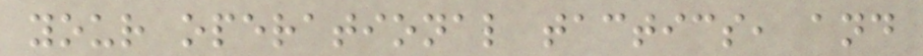your operational tactics, and
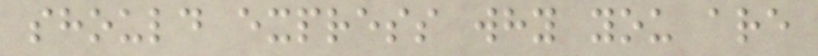should express why you are
